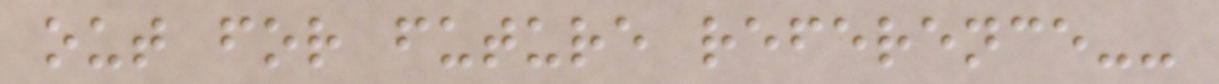out for future reference--
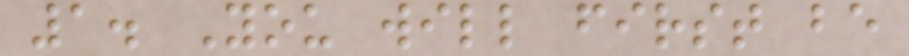1. You will first be
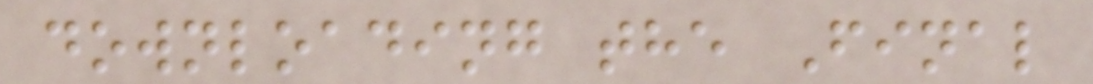downloading the Final
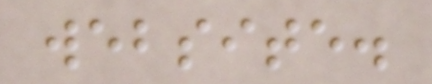website.
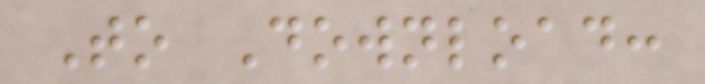To Download:
